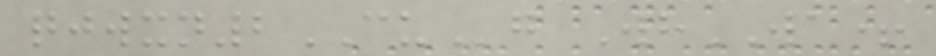qjwxn2CUg WhWA+
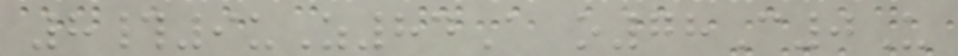8#9uZ84A o78C0U
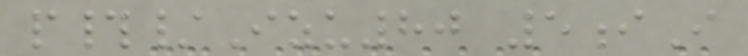p#/Izu80 5iI
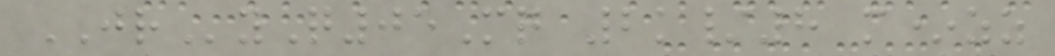JRyQ05Mq 2k/8 m*zz
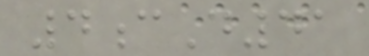4cD41
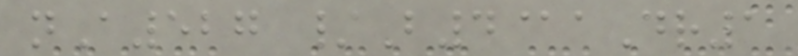nA527 /B4@aDr1
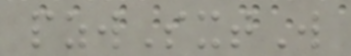pzwSxtW
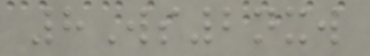8Ws2nxw
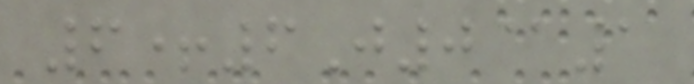6+6J0@1
